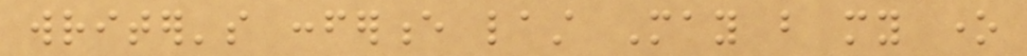writer's conference last May but my one
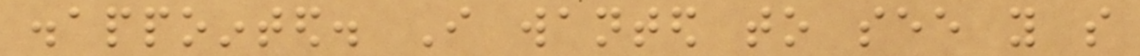disappointed. I wanted to see you so
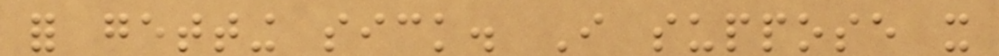for getting sick. I suppose it
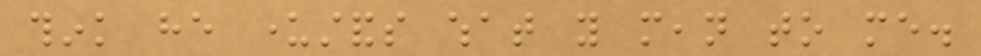think he understands what you mean to me.
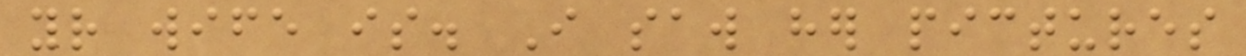your wife is. I saw her pictures
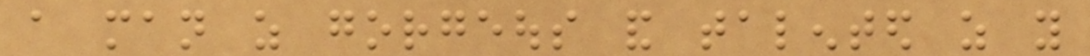a man as gorgeous and talented as you
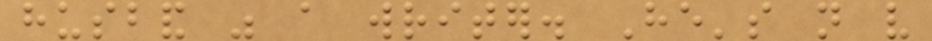husband was a writer. He's not very
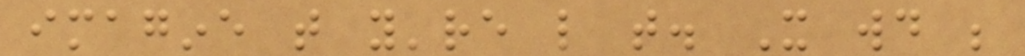imagine that you're like that. It would be
